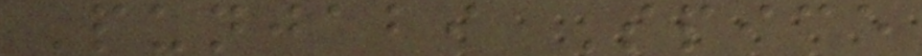Punjabi Spice
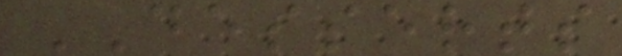DESSERTS
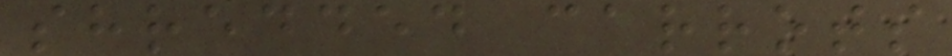shredded carrots
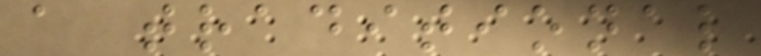a traditional
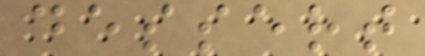dessert
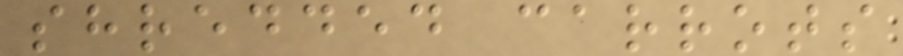shredded carrots
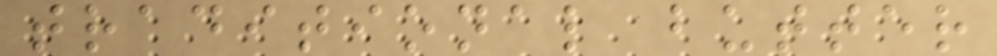traditional butter
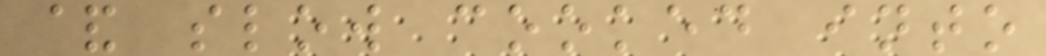& slow cooked into
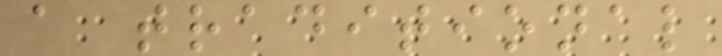a traditional
